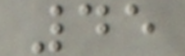45
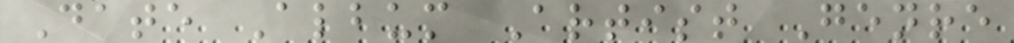Date Album Artist Genre
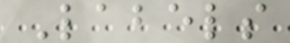Labels
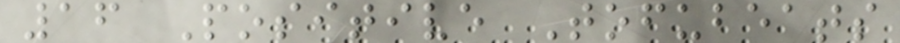16 Positive Tofubeats
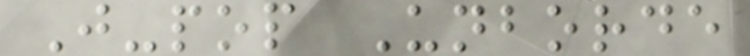J-pop Unborde
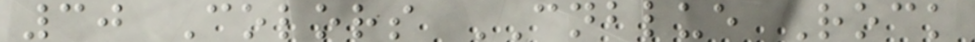30 Colors CNBLUE Rock
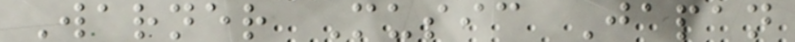Warner Music Japan
